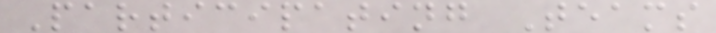Participating Teams
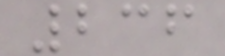236
